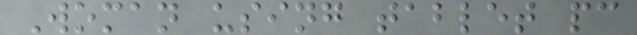Woman using tablet pc
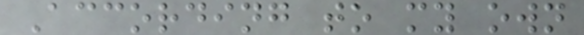According to my own
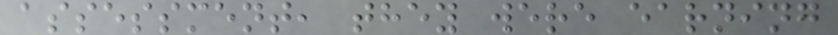assessment, they were earning
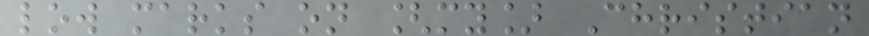low marks on [my] Christian
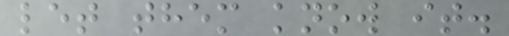let them know it.
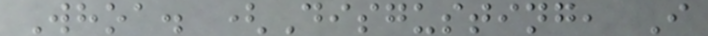Whoa. (Disgusting, I
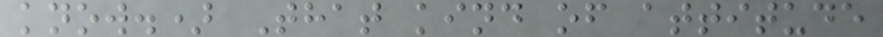know.) That kind of attitude
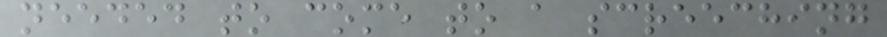needed to come to a screeching
